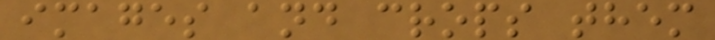images and crops them
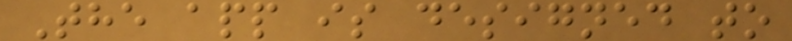The app is designed to
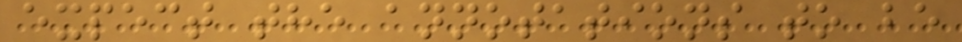expect the annotations to be
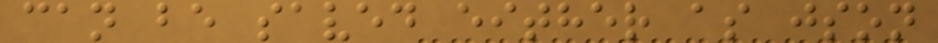can be saved either as json
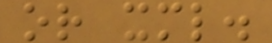or xml.
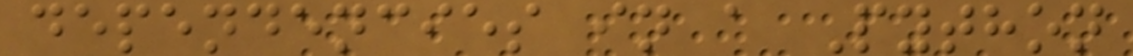dependencies in a Python
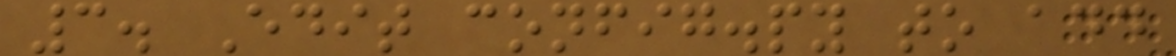3. Edit config.py to add
